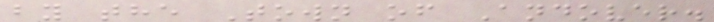by the Town of Andover.
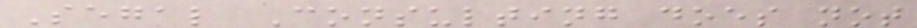Segal Consulting does not
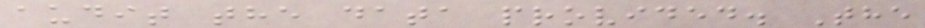audit the data provided. The
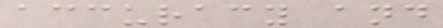accuracy and
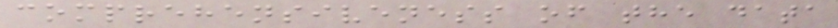comprehensiveness of the data
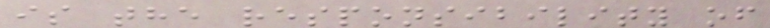is the responsibility of
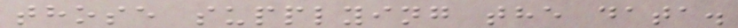those supplying the data.
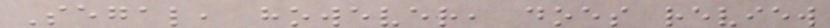Segal, however, does review
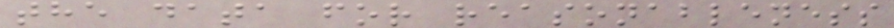the data for reasonableness
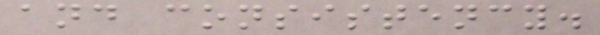and consistency.
